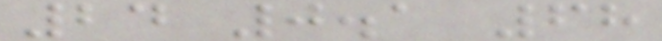24 0.1 68
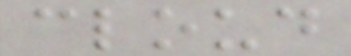cloud
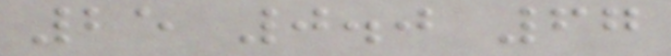25 0.0 67
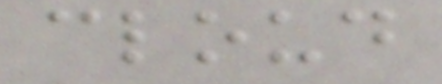cloud
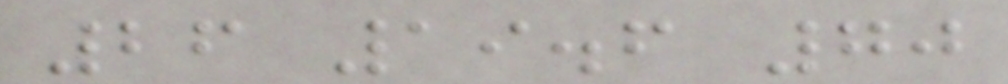26 19.6 70
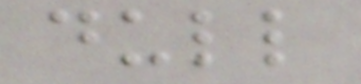dull
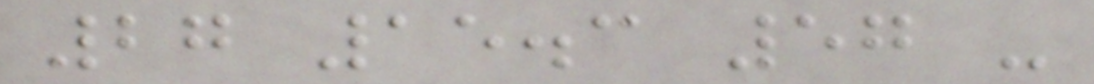27 15.3 57 -
